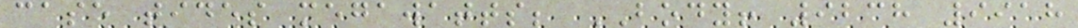case tides megawatts; BODY! 9238 9918
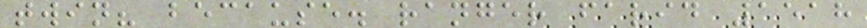twin? because. ranger farid 1518
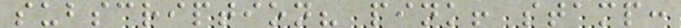subscription? pink! stamp:
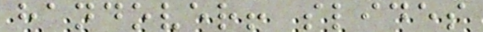handover! slides
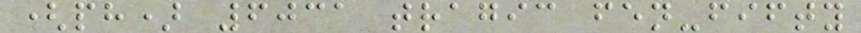(ph) 6031 tragic fen-fifty
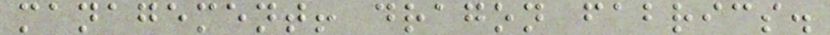management! dragon fabrics.
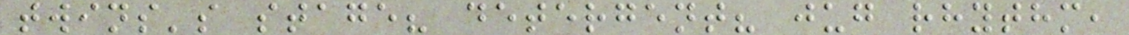twins's stage? detergent? jug rhythm,
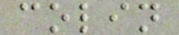colin
